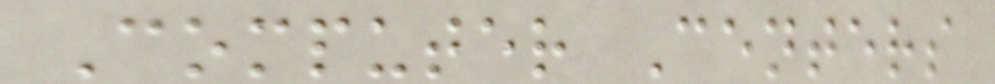Computer Centers
